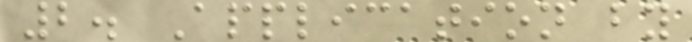2. Application by
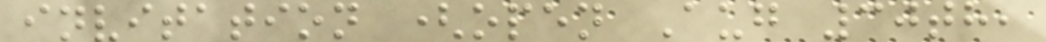invitation (open Aug 30th,
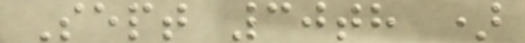Sept 30th )
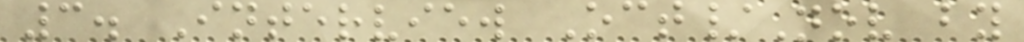3. Interview Oct/Nov by
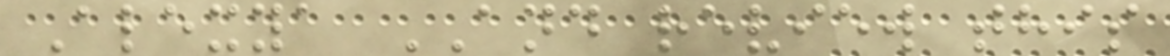Alexya AND review this
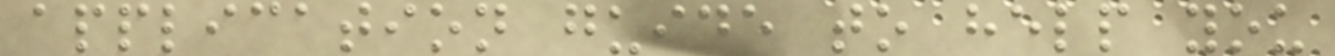application guide to help you
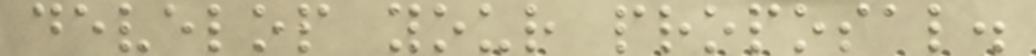develop your proposal.
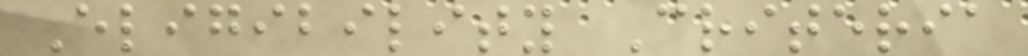Eligibility Criteria
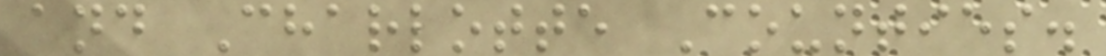and Charlotte Counties.
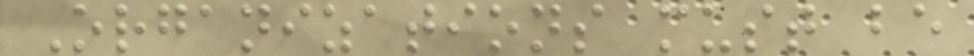Organizations must be
